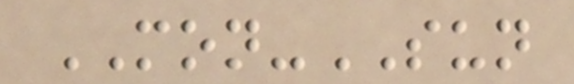MON-SUN
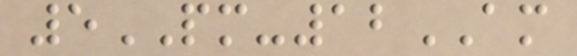5PM-12AM
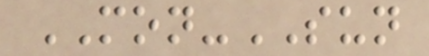MON-SUN
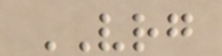VRG
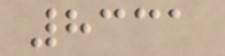8331
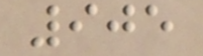905
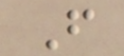F
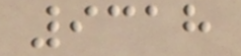9318
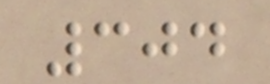304
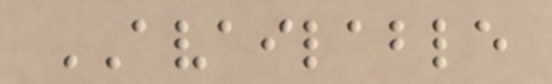AVAILABLE
